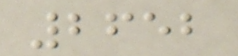2652
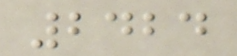2424
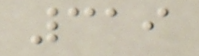319
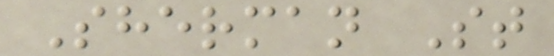Sherman St
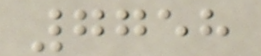7758
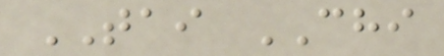TAI CHI
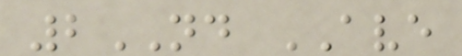2ND AVE
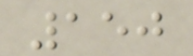150
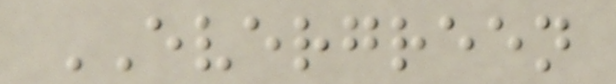EVERGREEN
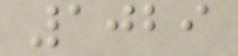1029
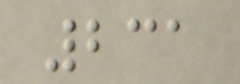231
